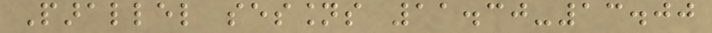Parallel sessions 11.30-13.00
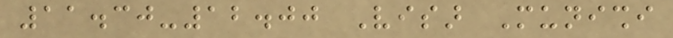11.30-12.00 Visar Munishi
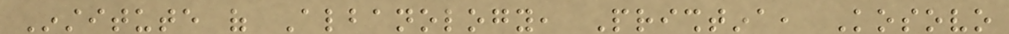Institute of Albanology, Prishtina, Kosovo
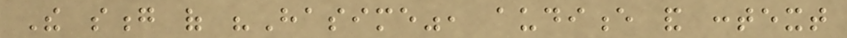The song of "Hasime", audience and context
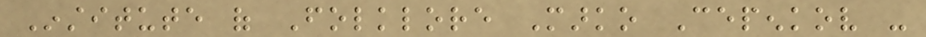Institute of Folklore Marko Cepenkov -
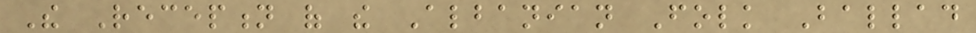The Reception of the Albanian Folk Ballad
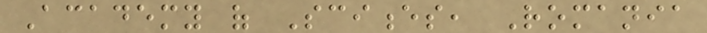Academy of Sciences, Romania
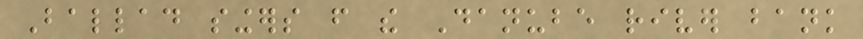Ballad singers from the Danube river bank
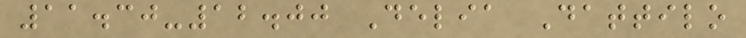11.30-12.00 Delia Dattilo
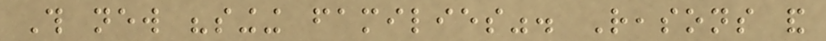This new "singing families". Reasons and
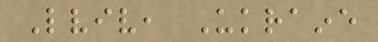Lviv, Ukraine
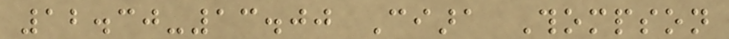12.30-13.00 Ciara Thompson
